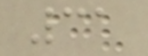31
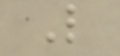L
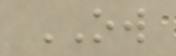OW
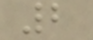2
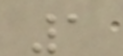1
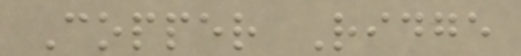Copper Ridge
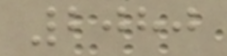2080
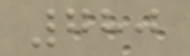780
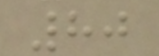80
